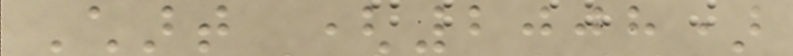Chart (2008)
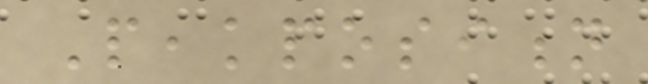Peakposition
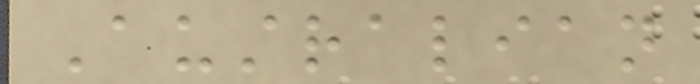Australian
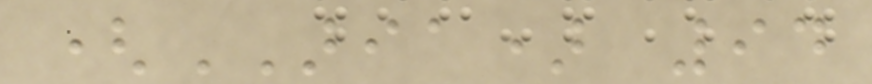(ARIA) 94
